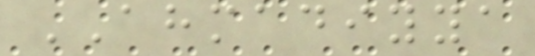AHMADIYYA
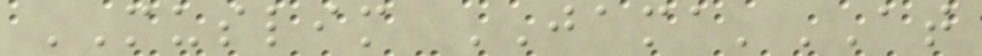MUSLIM JAMA'AT
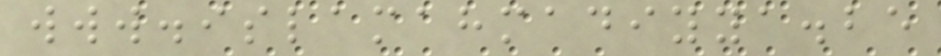www.islamahmadiyya.be
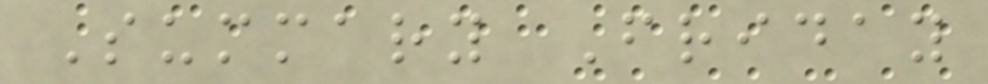Summary Friday
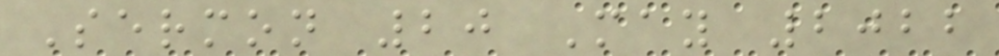Sermon 20 May 2022
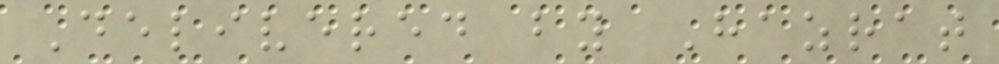Delivered by Hazrat
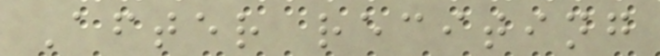After reciting
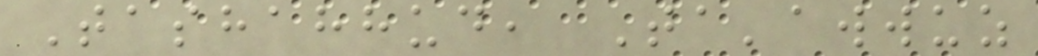Tashahhud, Ta'awwuz
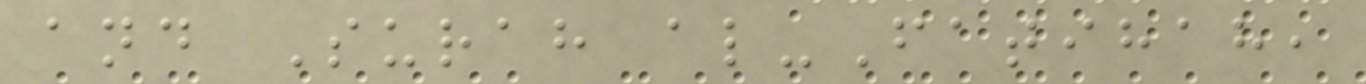and Surah al-Fatihah,
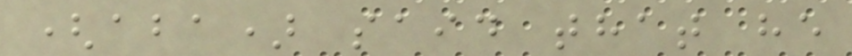(aba) said that he
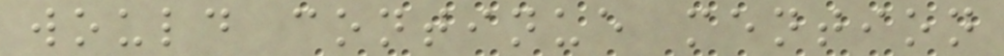would continue mention
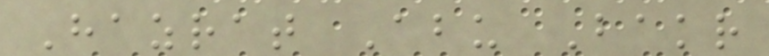Hazrat Abu Bakr
